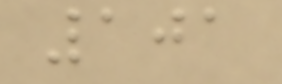101
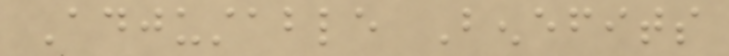Adjustable Benefits
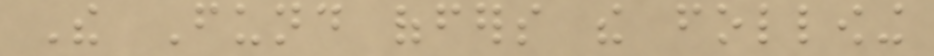The Fund offers the following
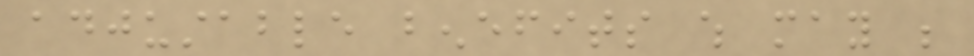adjustable benefits which may be
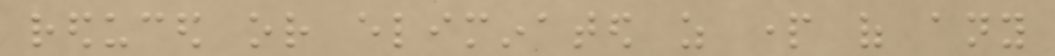reduced or eliminated as part of any
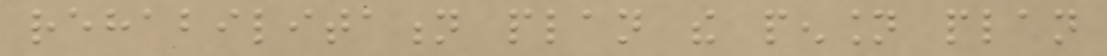rehabilitation plan the pension plan
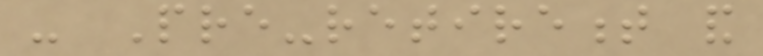- Pre-retirement and
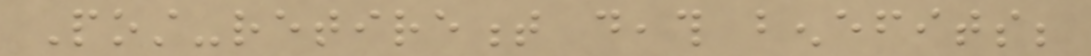Post-retirement death benefits;
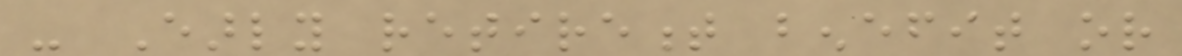- Early retirement benefit or
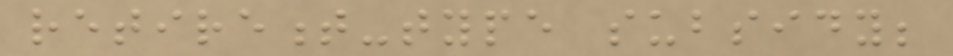retirement-type subsidy;
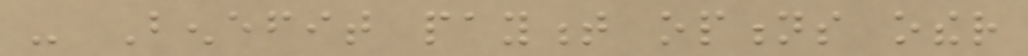- Benefit payment options other
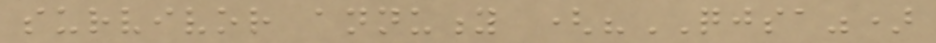survivor annuity ("QJSA")
